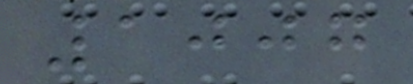1007
